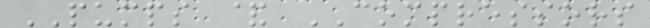PUMPS & COMPRESSORS
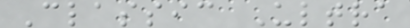Classic Ultra
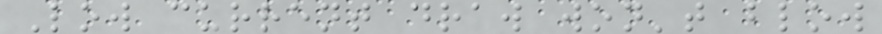Low current draw won't blow
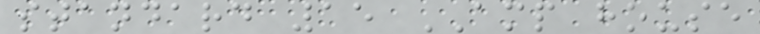standard 15 AMP house
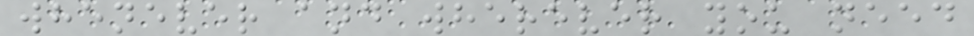whenever and wherever you need
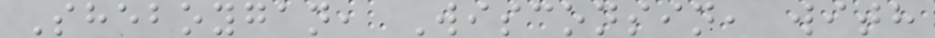Sheboygan, Wisconsin, with
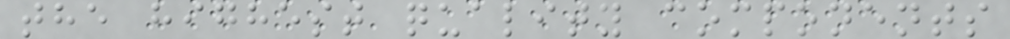the highest quality components
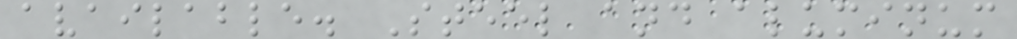available. Steel and aluminum
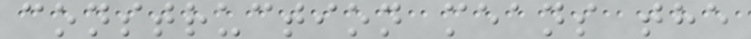construction means the
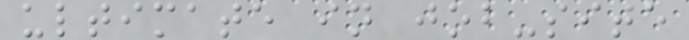ultimate in job-site
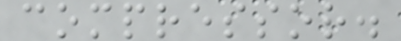compressor.
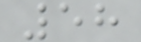58
